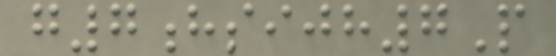g7hsijh7P
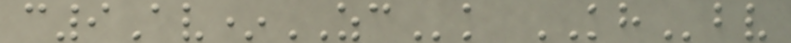c9Av*ZCk KHbv
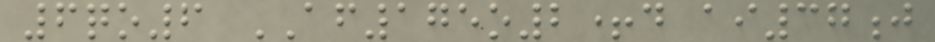6qo6 AF175o2+d ai37j
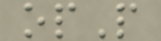opP
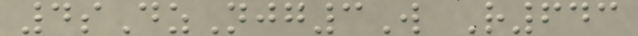4sDzNjg3W R643
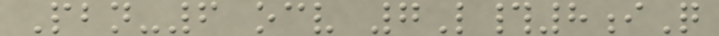Pbn-6 ocv 7L#8iQ
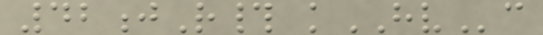42jR# kHVc
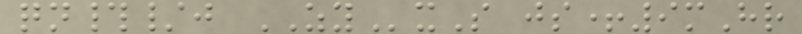qn#/j ZYxS js+9mHr
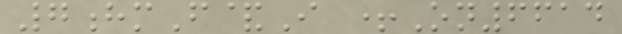7hmF&I +On6614
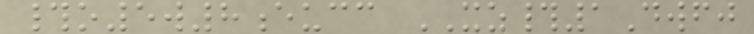#o5w8eucc XZ#1Dwfj
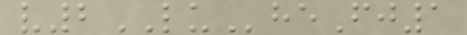v2LUheFj1
